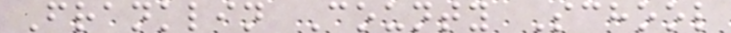Franklin County School
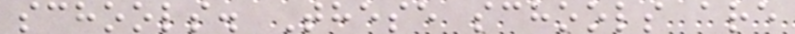schools. These schools are
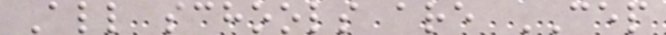All schools are CEP
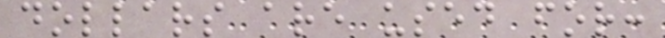dollars are used for:
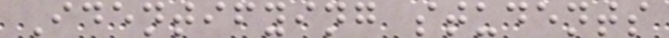Identifying students
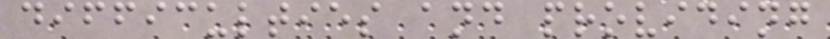difficulties and providing
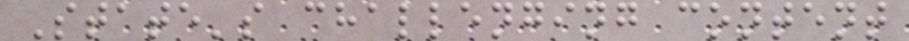State's challenging content
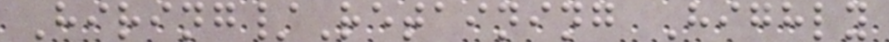Hiring/Retaining Highly
